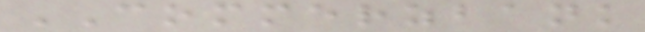COMMERZBANK
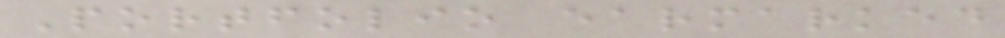Portfolio earmarked
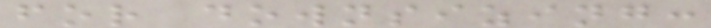for downsizing:
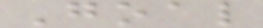Goal
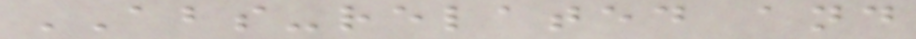ABS-related and
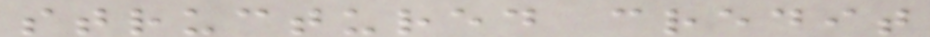structured credit
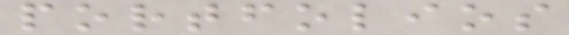portfolios
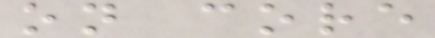on core
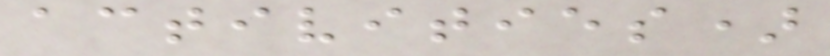activities)
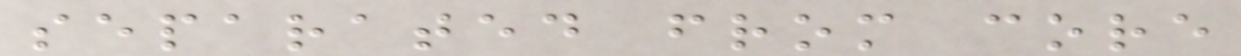separated from core
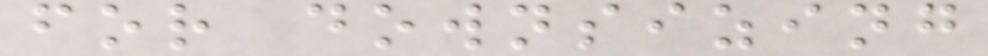for downsizing
